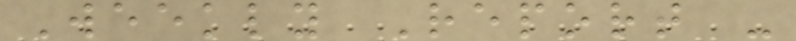Weekly Report -
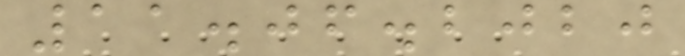11.06.2020
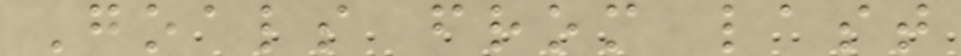Goals from last
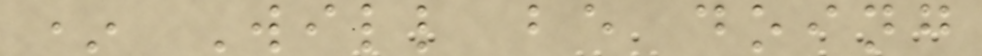* Will be doing
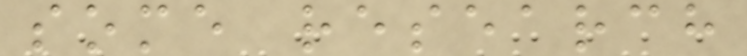some research
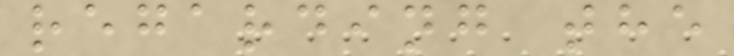regarding the
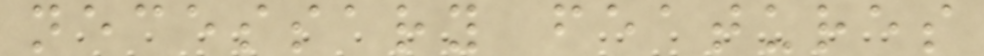necessary features
